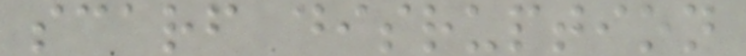scarf disruption
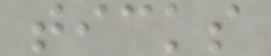ticks
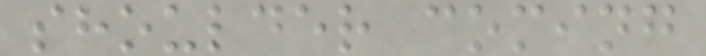shoulder coming
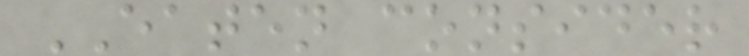EATEN consider
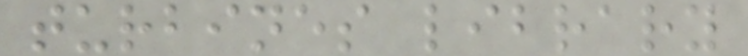turbines library
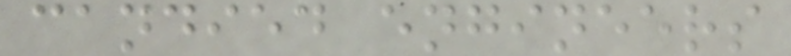candied engineers
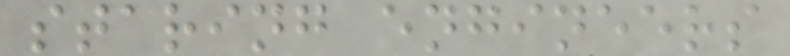staring engineers
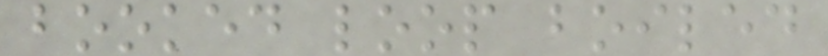booked loop boiled
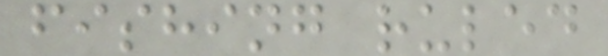fishing ruled
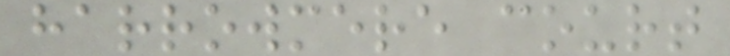harrowmere court
